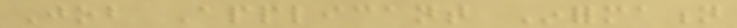Job Applicant Information
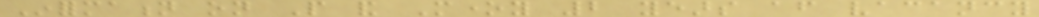Information on People and Money 2 years after vacancy
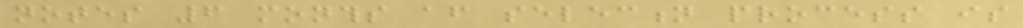notes 6 months after selection process is
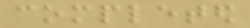completed
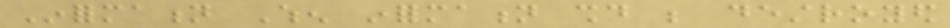Information When information should be destroyed
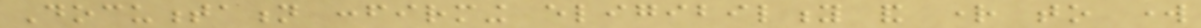Documentation confirming eligibility and right to work
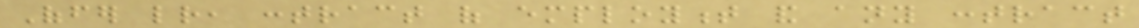Offer letter, contract of employment and any contract
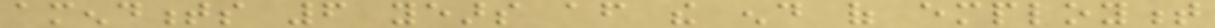amendments 6 years after the end of employment
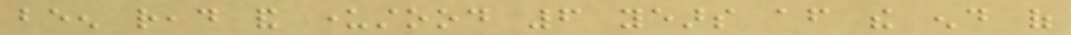been read and understood 6 years after the end of
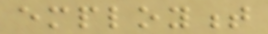employment
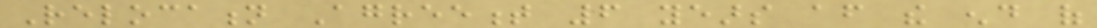Relocation Agreement 6 years after the end of
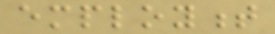employment
